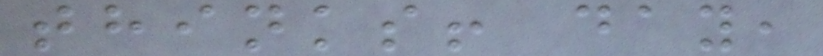thinks! day,
